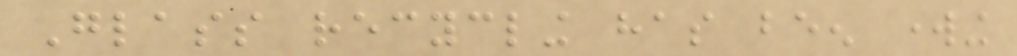Glass recycling has been working
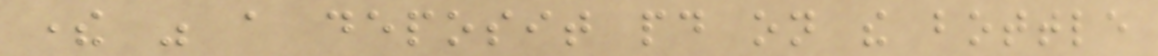there was a deposit paid on the bottle
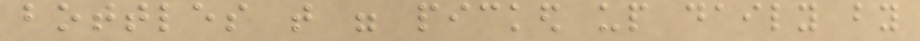bottles that were picked up daily by
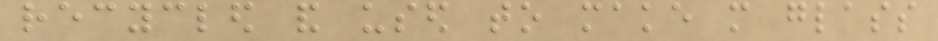recycled and used to make more glass
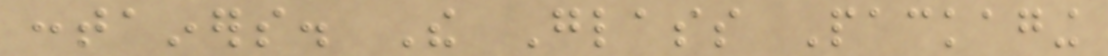containers. The Glass Packaging
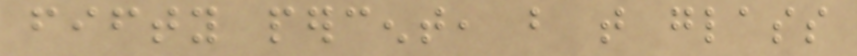fifty percent, but that glass
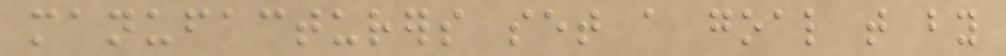manufacturers set a goal that by
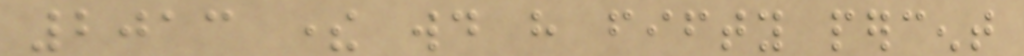2013 there would have fifty percent
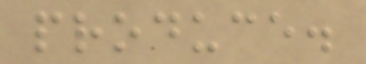produce.
